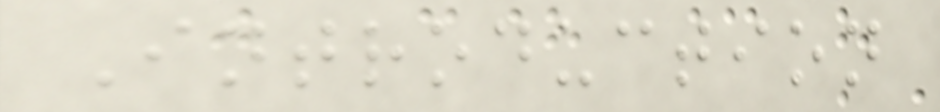Introduction
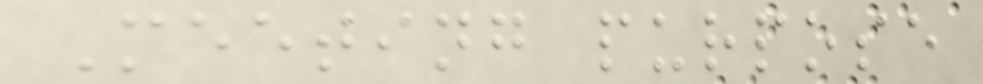Meeting purpose
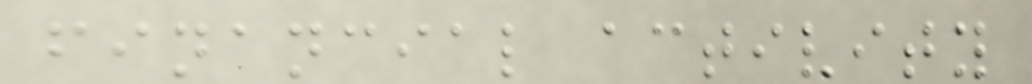financial activity
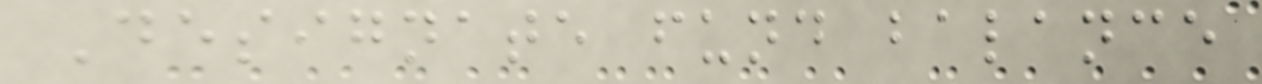Designate fund balance
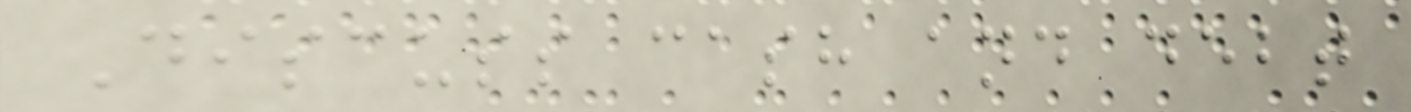Discuss cash and debt
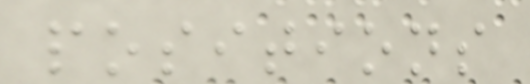positions
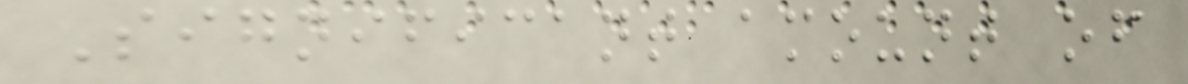Significant amount of
